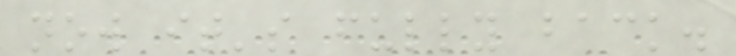now it's fully back.
